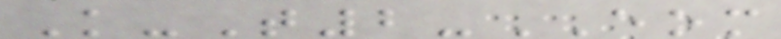K-T2-EOM
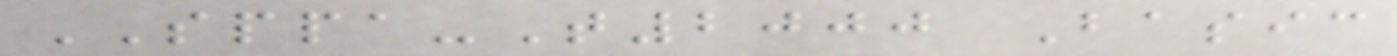SPPA-T2000 Basic
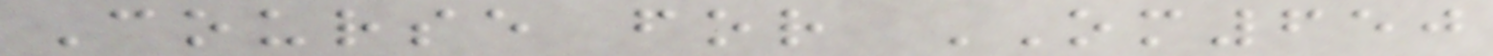Course for OM650
